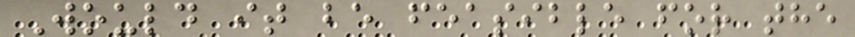Would it be feasible for the
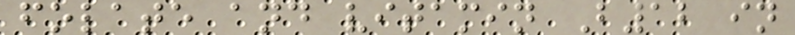folate and vitamin B12 in
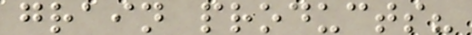grain products?
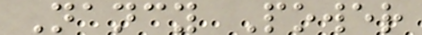Nancy Power
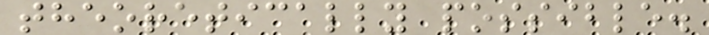theoretically possible.
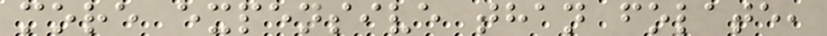more expensive than folate,
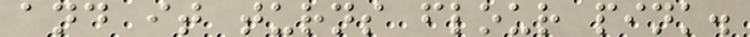and it turns flour pink.
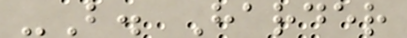-B. Harder
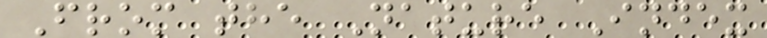From the Nature Index
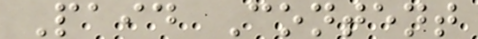Paid Content
